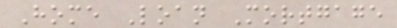Home Loan Mortgage
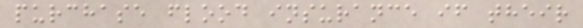purchase flood insurance if their
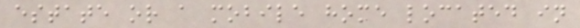estate or a mobile home located in
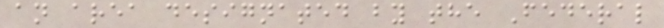an area designated by the Federal
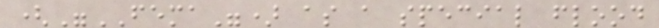("FEMA") as a special flood
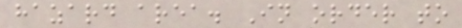hazard area. In order to
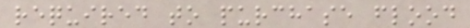required to purchase flood
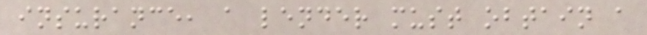insurance, a lender must obtain a
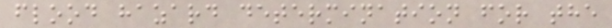flood hazard determination for the
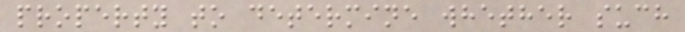property to determine whether such
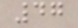47
